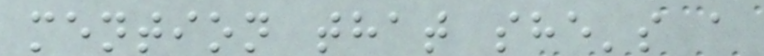mention that she's a
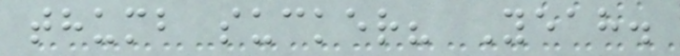thumb sucker? Yeah.
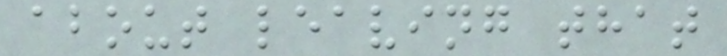about leaving that
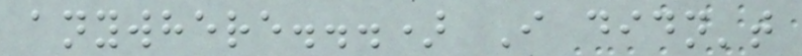anywhere...) I didn't
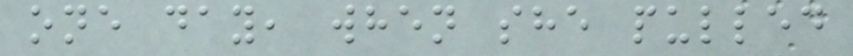one day, when she pulled
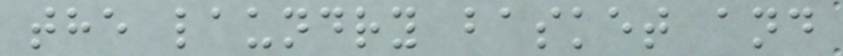the laundry basket and
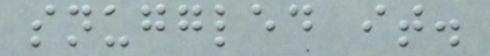snuggled it.
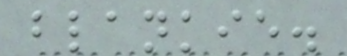blankie.
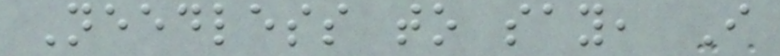Needless to say, I
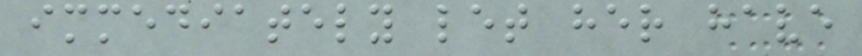immediately let her have
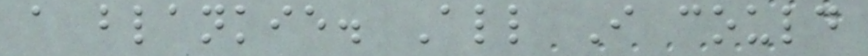a blankie. All I could
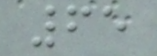65
